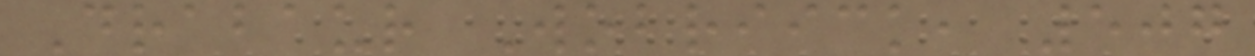Drabaur Wobriick, 507
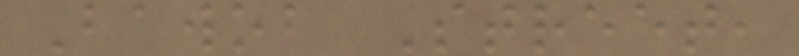Bawob Street,
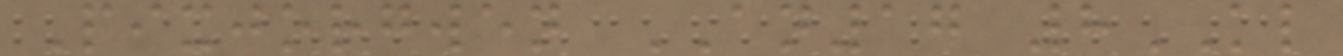Pixjorgwen AN17 8KL
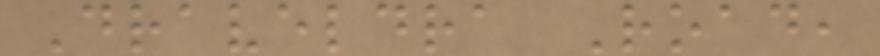Draveldra Road,
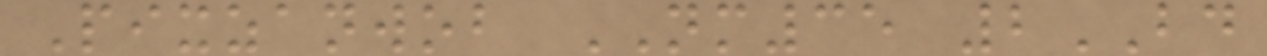Pixzanwob NM35 2BD
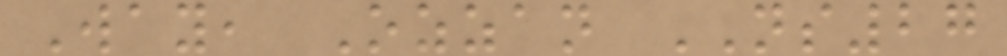Way, Ozzan NS27
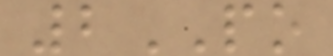2PO
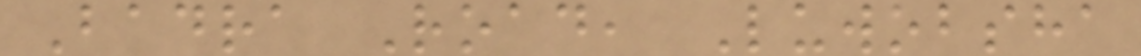Badra Road, Luwobsha
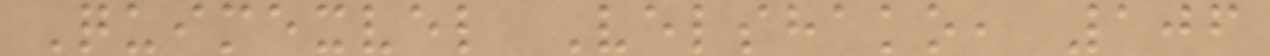Quimexvel Velshako, 106
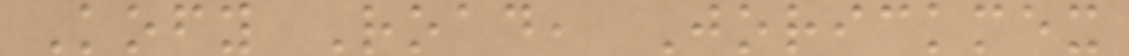Kofy Road, Jorickmex
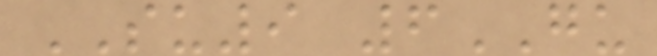SU9 6GU
